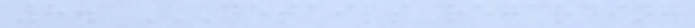8. DETAILS REGARDING
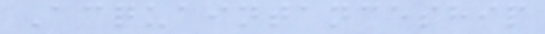Acquaintanceship
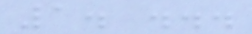1. ...
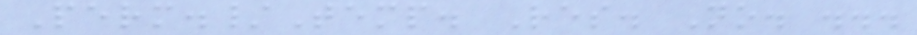Perm./Temp. Res. No. ...
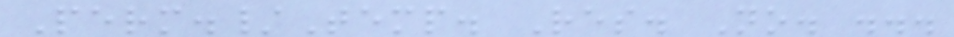Perm./Temp. Res. No. ...
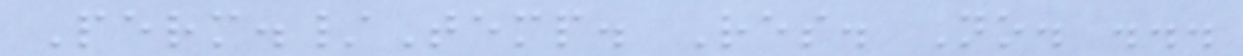Perm./Temp. Res. No. ...
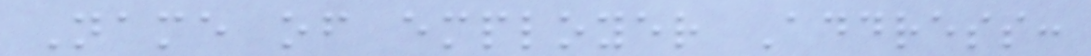Name of employer Address:
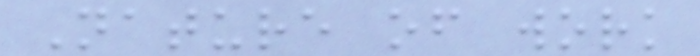Nature of work
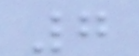7
